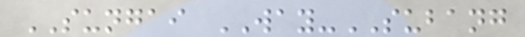SUNGAI WAY-SUBANG
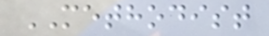METHODIST
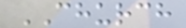CHURCH
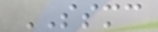SSMC
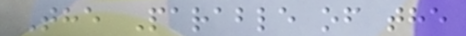The Parable of the
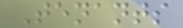Tenants
